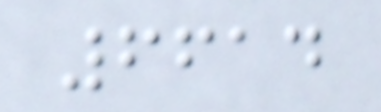6614
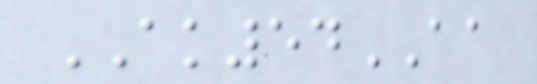AK54AA
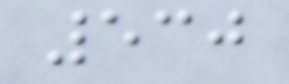530
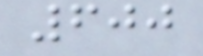600
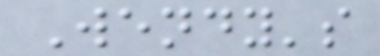Wendy's
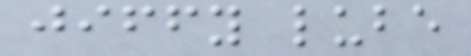jiffy lube
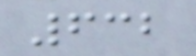632
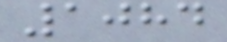1084
